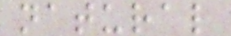natural
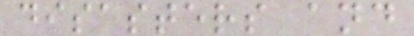disasters and
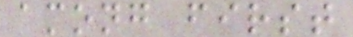among first
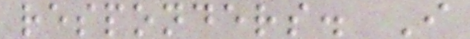responders. I
